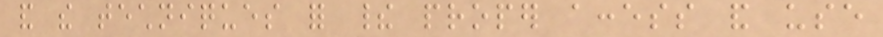and the techniques for their proper access and use
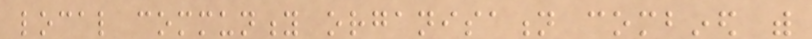local community organisation combined with
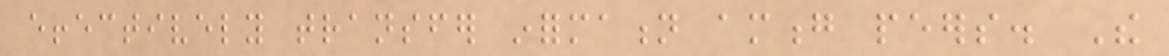effectively transfer information among peers. The
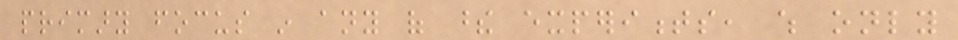primary focus in any of these experiments, which only
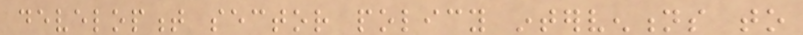development sector policy interventions to
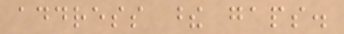address these gaps.
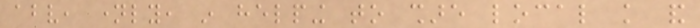above, namely, in helping to share local knowledge and
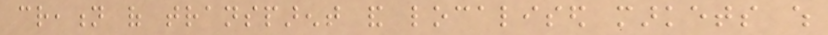creation of transparent and localised markets which
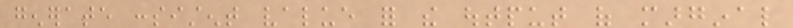generate consistent value for the output of marginal
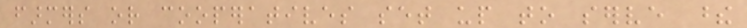farmers or cooperatives set up to serve these
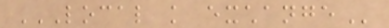LOCAL KNOWLEDGE EXCHANGE
